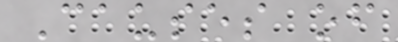Causes of
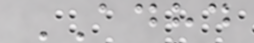ADHD
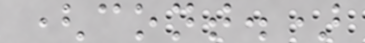(cont.)
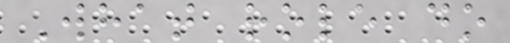What role do
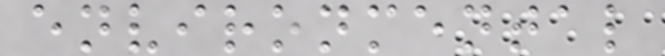environmental
